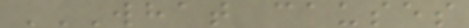WHAT CAUSES
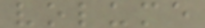volume
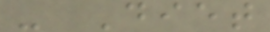- Diet
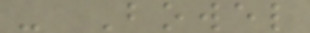- Bowel
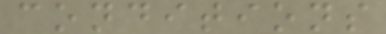conditions
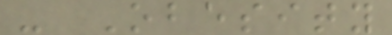- Obesity
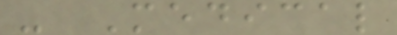- Medical
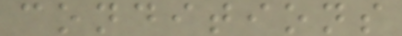conditions
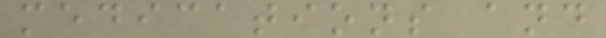medications and
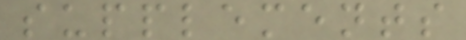supplements
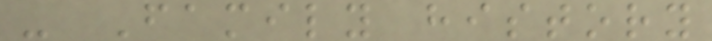- Family history
